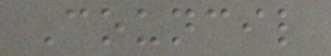Council
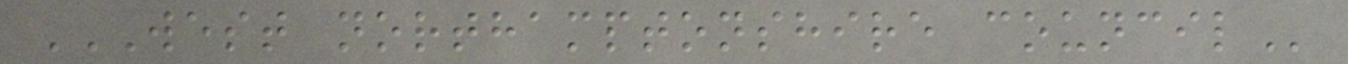WEST NORTHAMPTONSHIRE COUNCIL
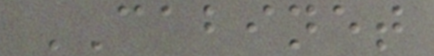CABINET
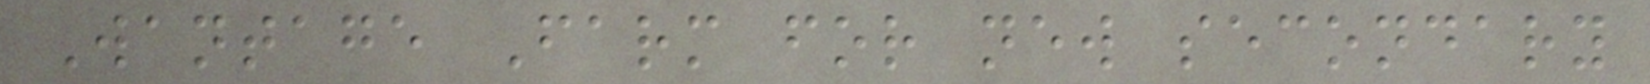Wantage Farm for new secondary
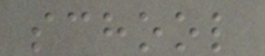school
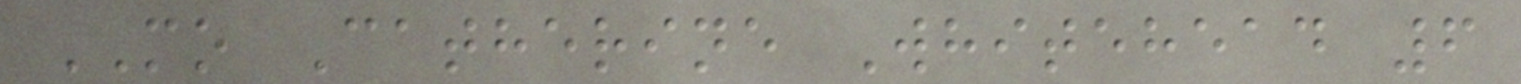MO Catherine Whitehead 6
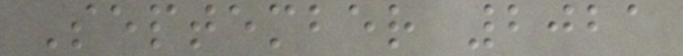September 2021
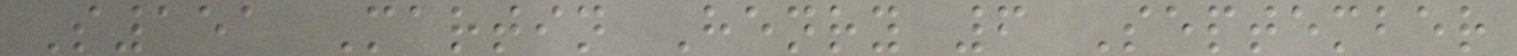S151 Martin Henry 6 September
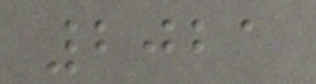2021
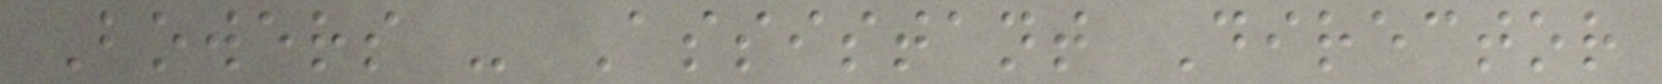Bowers - Assistant Director
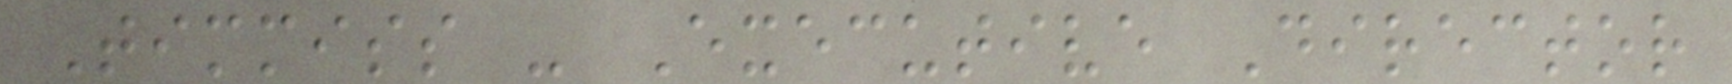Timmiss - Executive Director
